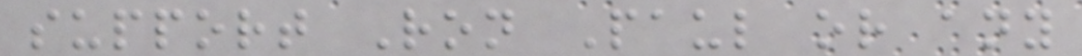support Ron Paul or any
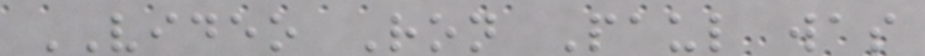VIDEO Ron Paul was
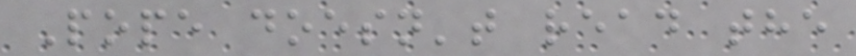Pope doesn't read the
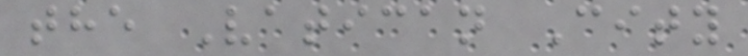the Vatican City
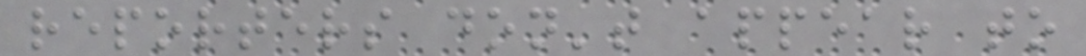reporters don't appear to
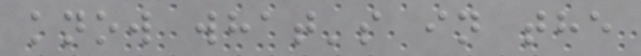know what's in the
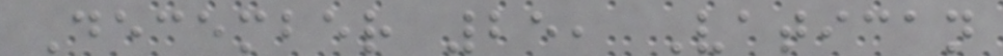December 25, Vatican
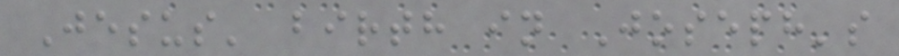Jesus' birth in Joseph's
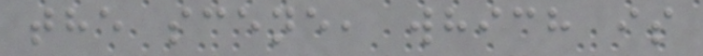the scene, which is
